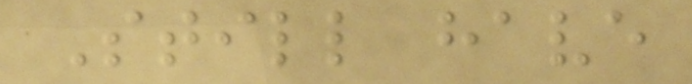Still have
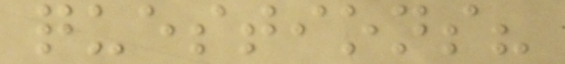questions?
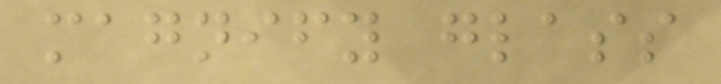magnify glass
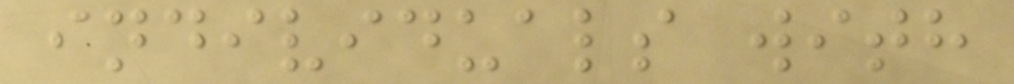individuals with
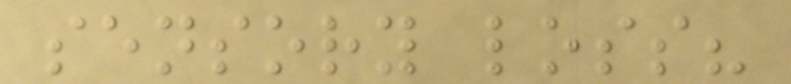sensory loss?
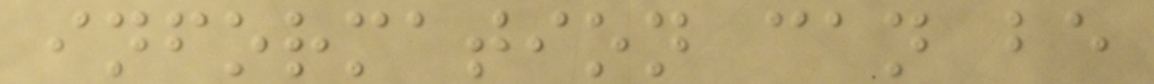information can be
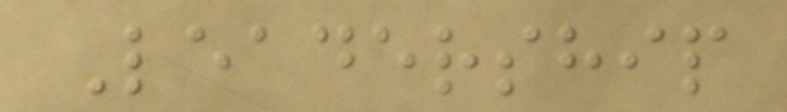Leadership
